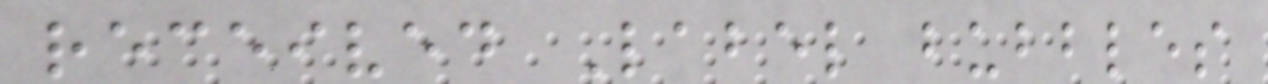received Label bubbles
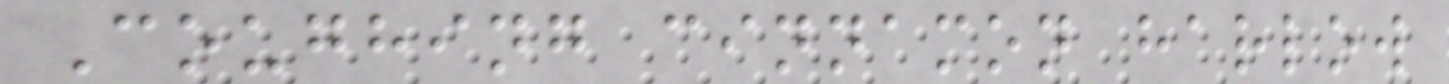Coughing cinnamon harlow
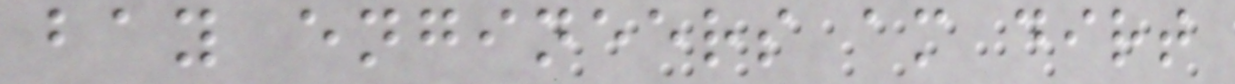bay engineers am dirt
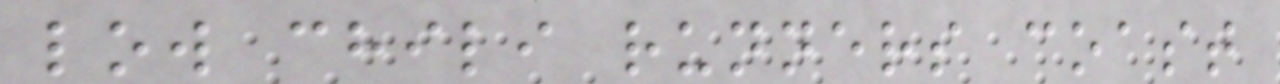low chili runners coast
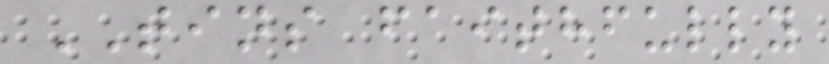TINS faithfully
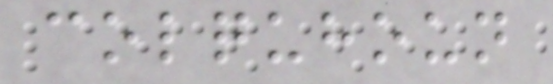colquhoun
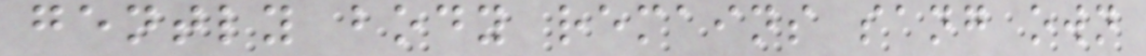gently body remains sang own
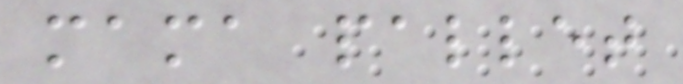mama pallet
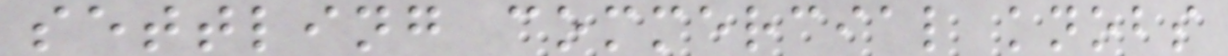settling commercial knobs
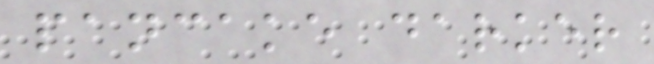pancake darker
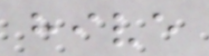hive
